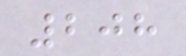208
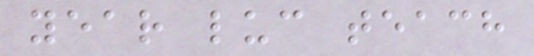year luc teach
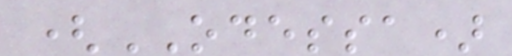(ODESSA)
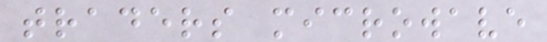traders microwave
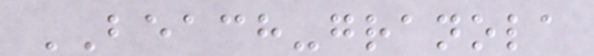BEACH-granola
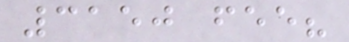3150 fee?
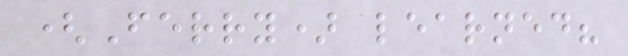(Ferry) learned?
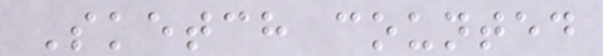Sketch counted
